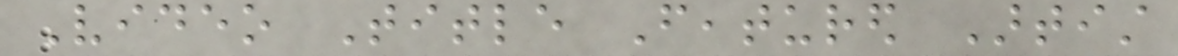Video Title Featured Artist
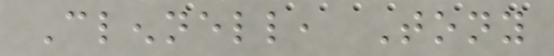Clennell, Tony
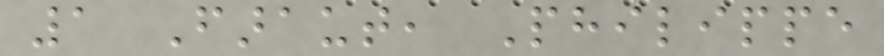1 Faraut, Philippe
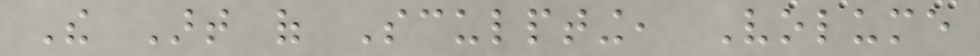The Art of Sculpting, Volume
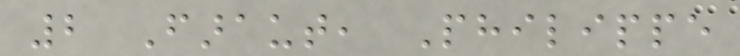2 Faraut, Philippe
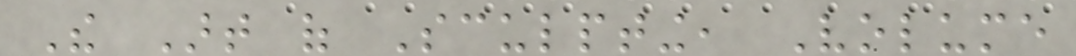The Art of Sculpting, Volume
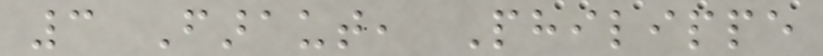3 Faraut, Philippe
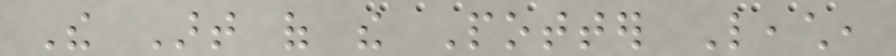The Art of the Potter Leach,
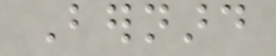Bernard
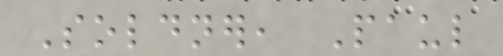Soldner, Paul
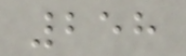258
